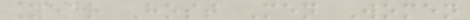Year Host Men Women
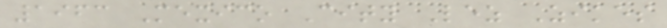1963 Mexico City Lez Zikes
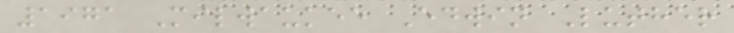1971 Milwaukee Edwin Luther
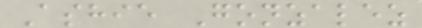Ashie Gonzalez
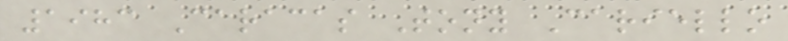1983 Caracas Tony Cariello
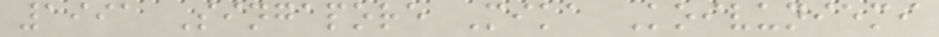1991 Singapore Mika Koivuniemi
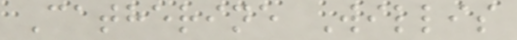Catherine Willis
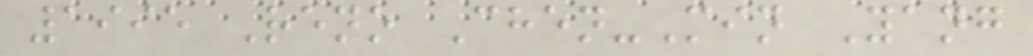1995 Reno Chen-Min Yang
